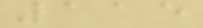115
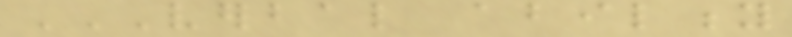VERBAL ABILITY
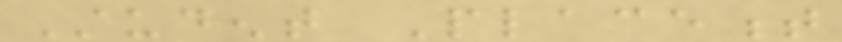Student Placement
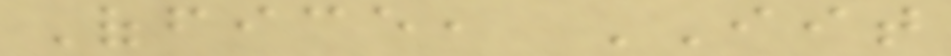Office, IIT
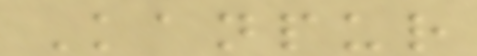Kanpur
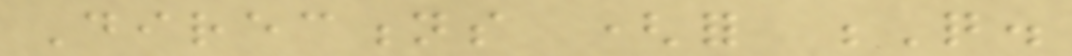Directions (for Q.
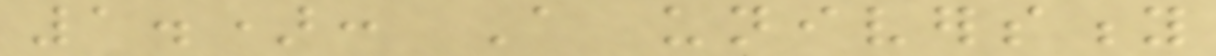1.): A university
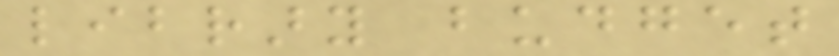library budget
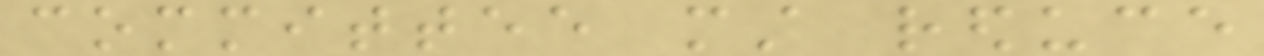committee must reduce
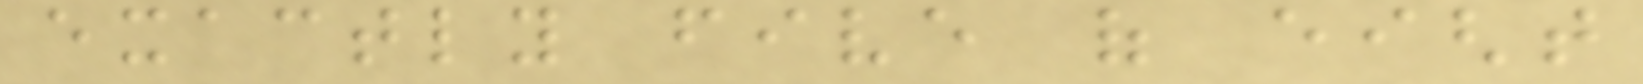exactly five of eight
